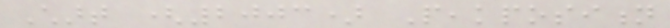Chart (2003) Peakposition
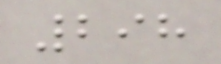298
